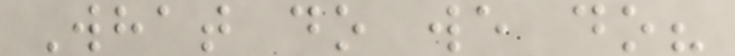What do we do?
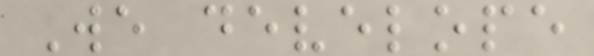We develope
